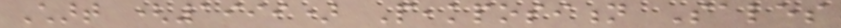Chart (1999) Peakposition Sales
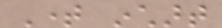Time inchart
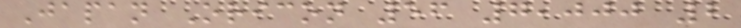Japan Oricon 56 7,000 2
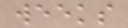weeks
